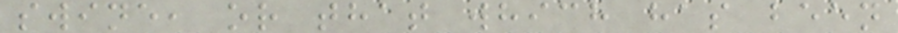swine, or that which has been
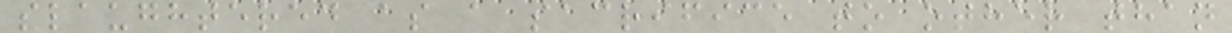slaughtered as a sacrifice to other than
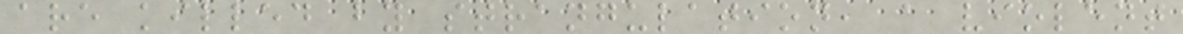are killed by strangulation, a violent
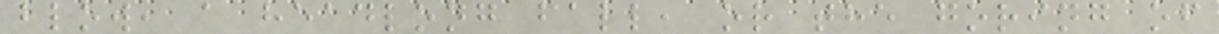blow, a headlong fall, or the goring of
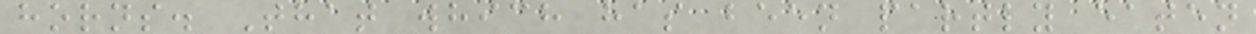horns. That which has been partly eaten
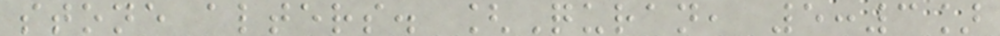stone alters. [Quran, 5:3]
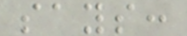says:
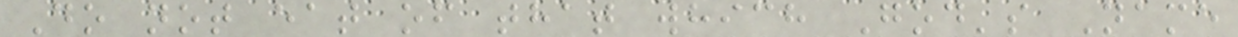Do not eat of that which God's Name
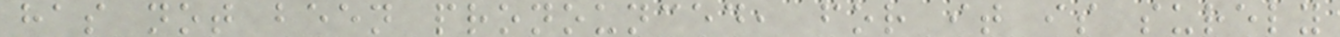has not been pronounced, for it is surely
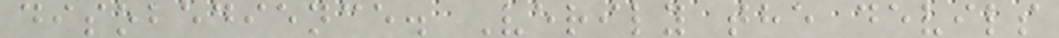disobedience. Verily the devils
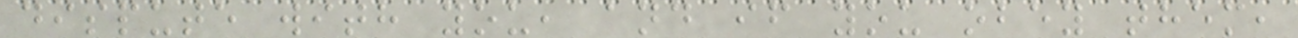dispute with you, and if you obey them,
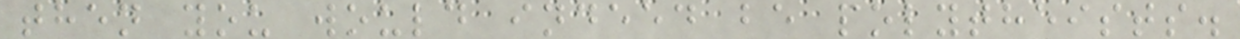then you would indeed be polytheists.
